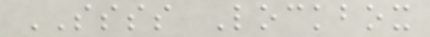SSSS Lockbox
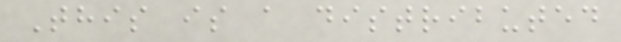This is a distributed
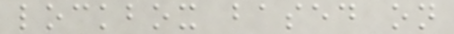lockbox based on
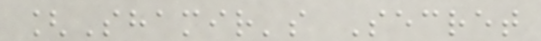[Shamir's Secret
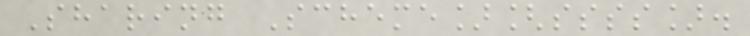Sharing Scheme][ssss].
